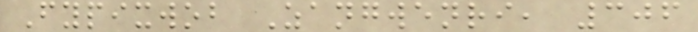Fypixwob Zangwenri, 306
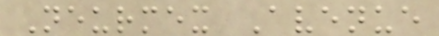Neurmex Avenue
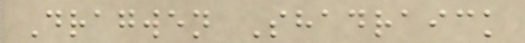Dragwen Shadraick
